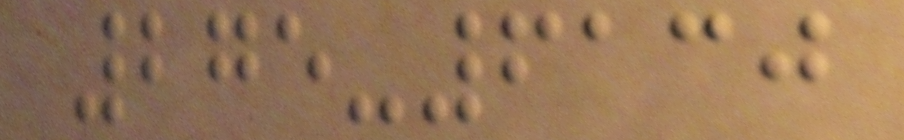275-6130
